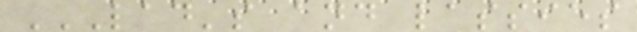LAD'S AND LASSIES
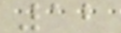12
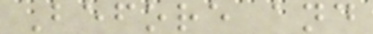Before and
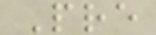Pre
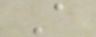A
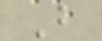B
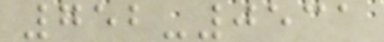752-0531
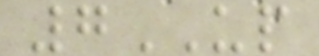7UP
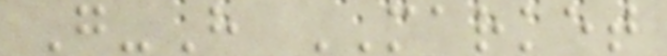G-H MARKET
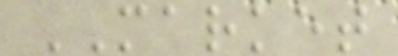MARKET
